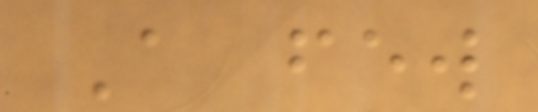A few
